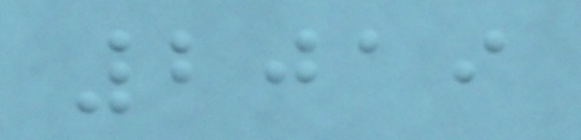2019
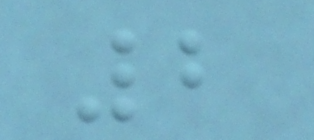2
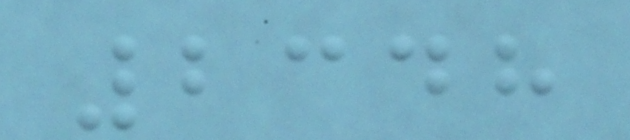2348
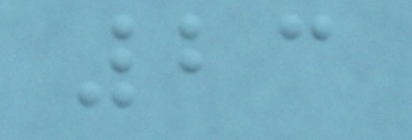23
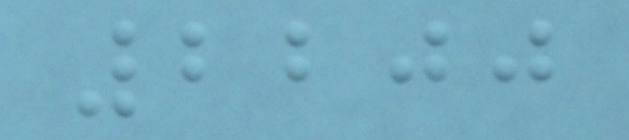2200
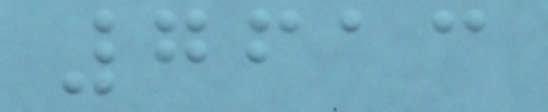7613
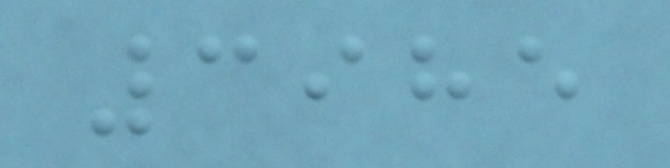3985
